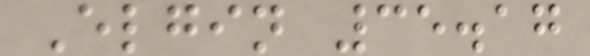Elgin 35.17
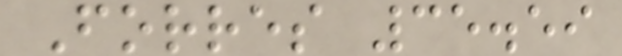Forres 35.59
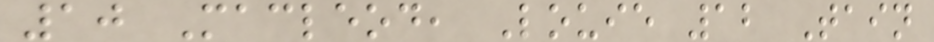10 Macleod, Louie 12 Tain
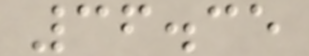36.35
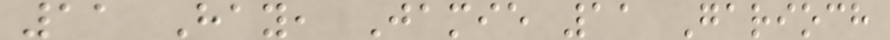11 Hay, Jamie 11 Garioch
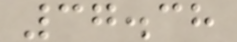37.38
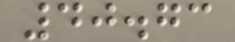40.73
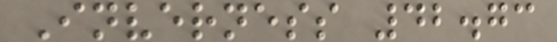Inverness 42.73
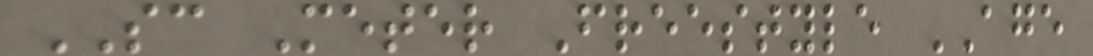SC Meter Freestyle AGE
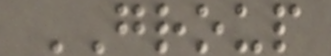GROUP
